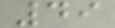49
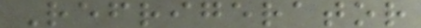Refrigerator
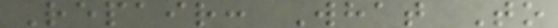Repair: What To
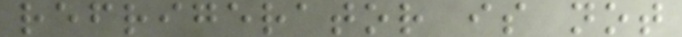refrigerator is not
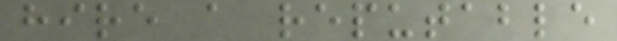hire a reputable
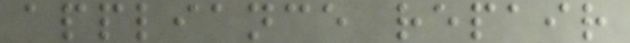appliance repair
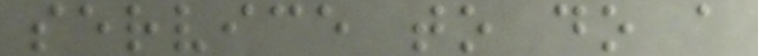service to do a
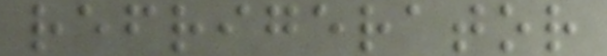refrigerator
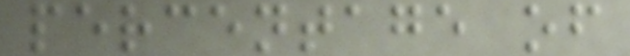percentage of
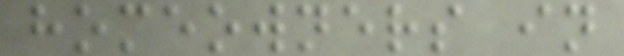homeowners in
